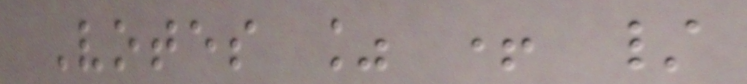Votes % + /
